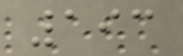193
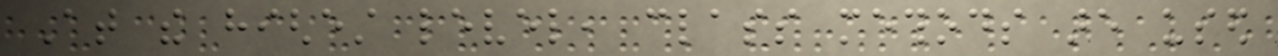At the highest level, class methods are used
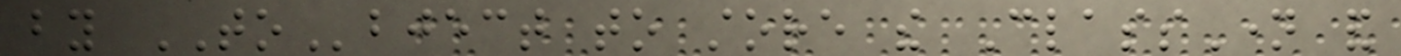by TObject to store the ClassName and
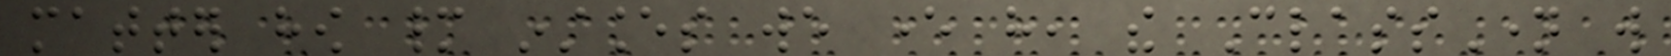matter how many instances we ever have, the ClassName will
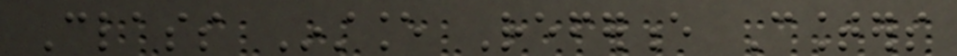Class Instance Reference Counters
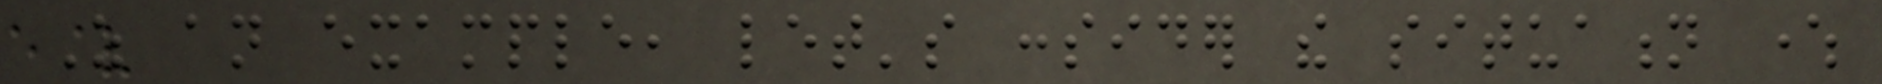As an example, let's consider the situation where
